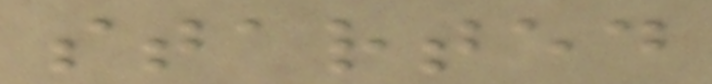started
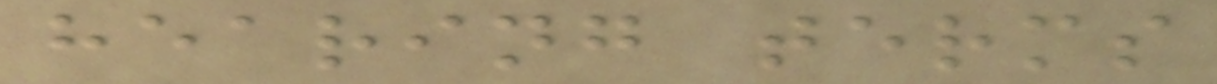hearing terms
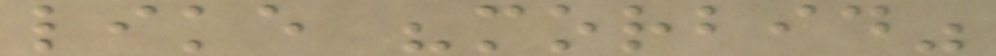like "morbid"
